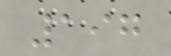197
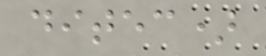ditec)
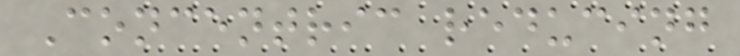Concentric reducing
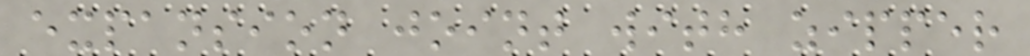expansion joint with zipper
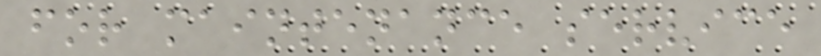for maintenance service
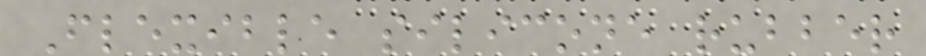Flexible silicone rubber
